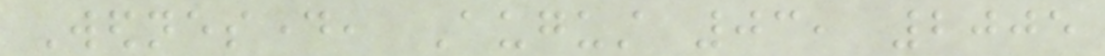Wednesday, August 03, 2005
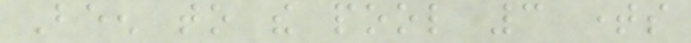Been to the pool 3 times
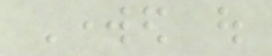Worked out
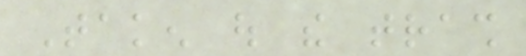Taken out the trash
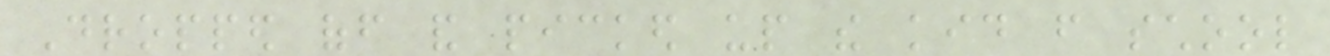Dropped off and picked up the kid from school
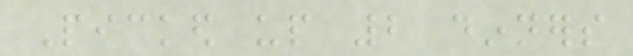Picked up 2 dinners
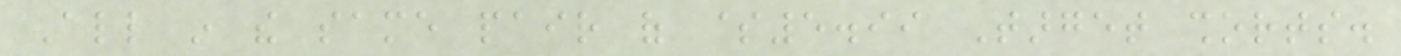All in the same pair of $5.99 Target shorts.
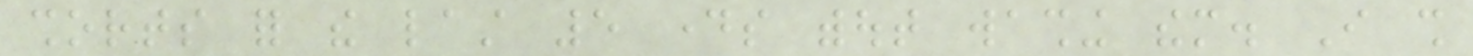shorts for the last 5 days without washing them. I shall
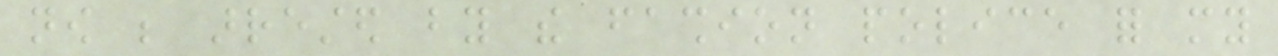now be arrested by the fashion police for my
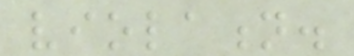violation.
